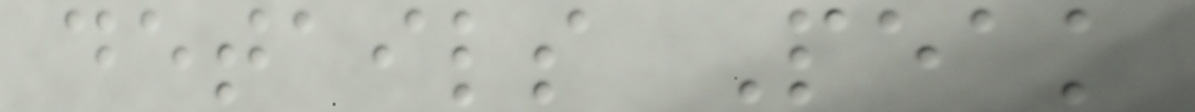details Peak
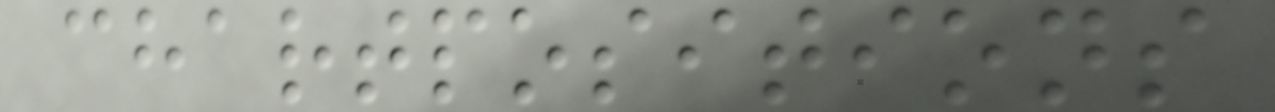chartpositions
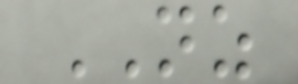NZ
